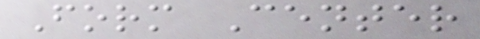Form Center
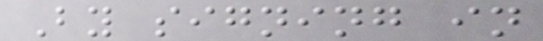By signing in
